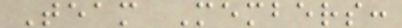Team Members:
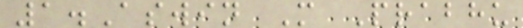1.Aswin M Prabhu
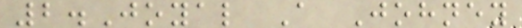2.Joyal A Johney
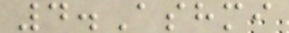4.Ashmi
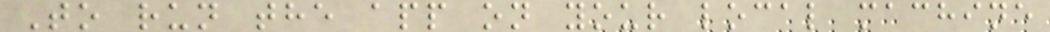To run the app on your local machine
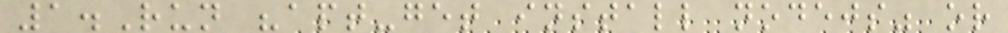1.Run "apt-get install nodejs" or
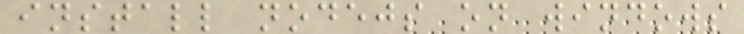install nodejs on windows
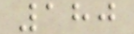180
